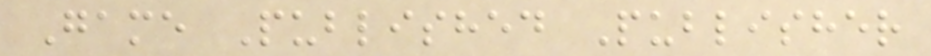Game Published Publisher
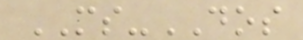MS-DOS
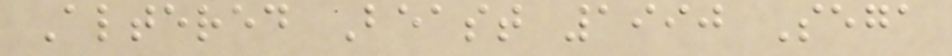Altered Beast 1990 Sega
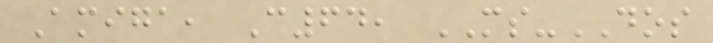Amiga, C64, MS-DOS
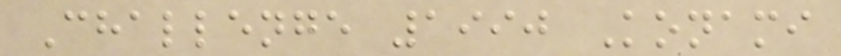Challenge 1990 Konami
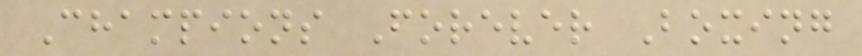Champions Forever Boxing
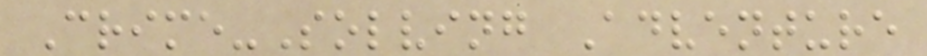Crime-Solving Adventure
